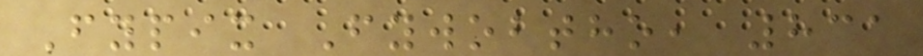Fypix Fywobtho, 831
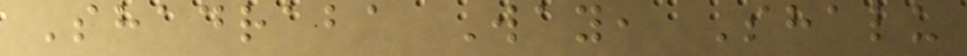Shadraba Way, Shalu
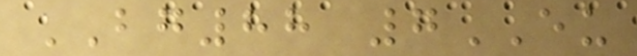BG88 7EU
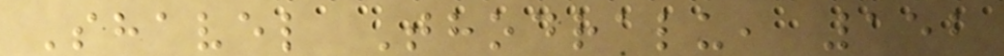Shavel Thodralu, 152
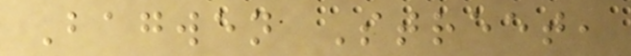Bagwen Street,
